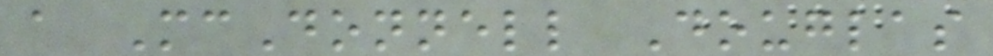a McDonnell Douglas
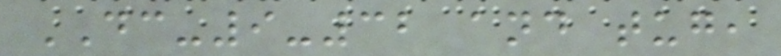DC-9-32 and tug,
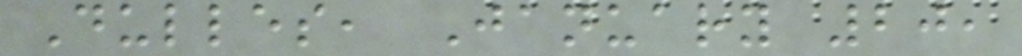Dulles, January 20,
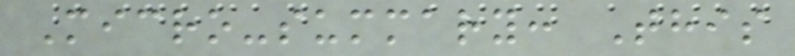Micro-summary: This
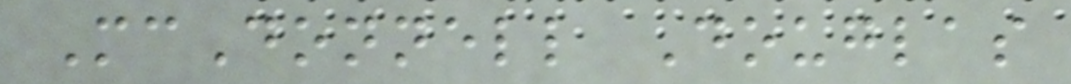McDonnell Douglas
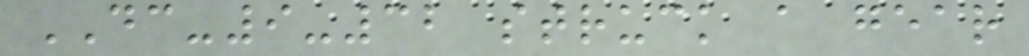DC-9-32 struck a gear
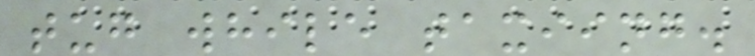tug while taxiing.
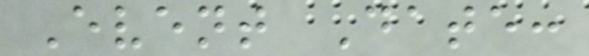Event Date:
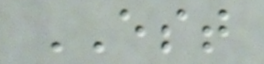EST
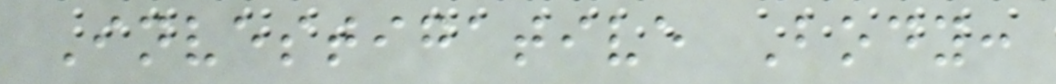Investigative Body:
